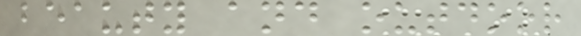beauty and outdoor
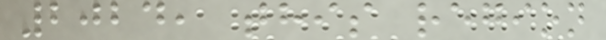2024, this region
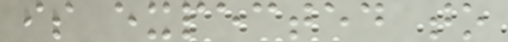is expected to
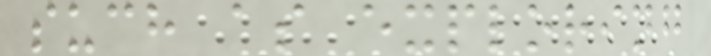such as exploring
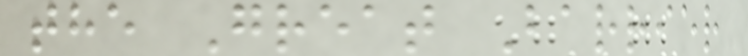the Great Barrier
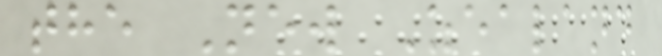the New Zealand
